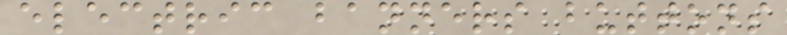electric banners buttons
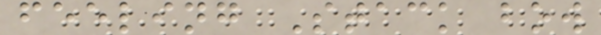feeling Stack bow
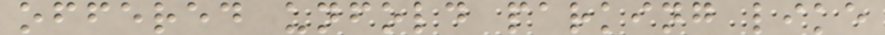offered unfold parking like
